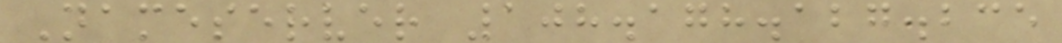Nameserver 108.178.127.235
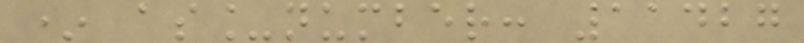* as_number: 11427
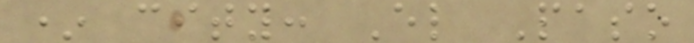* city: El Paso
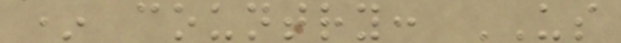* country: US
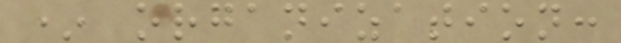* organization:
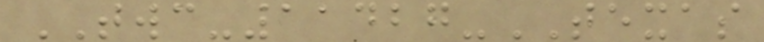TWC-11427-TEXAS
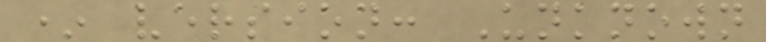* version: Unknown
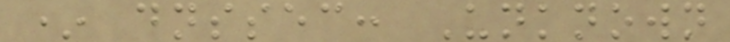* dnssec: Unknown
